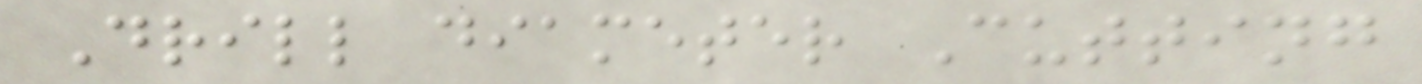Drill diameter Cutting
